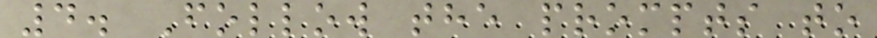4. Follow the prompts to
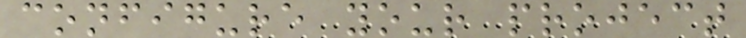configure your project
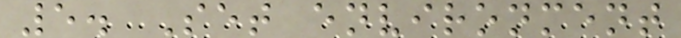5. Set environment
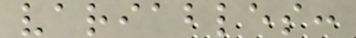variables:
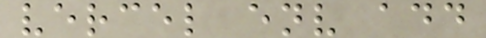vercel env add
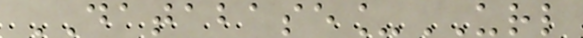DATABASE_URL
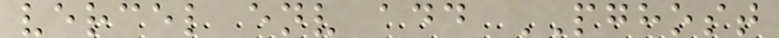vercel env add PGHOST
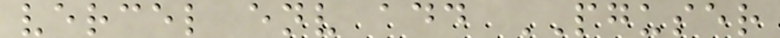vercel env add PGUSER
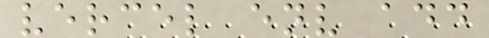vercel env add
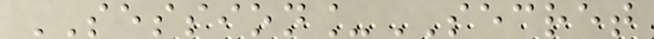SESSION_SECRET
